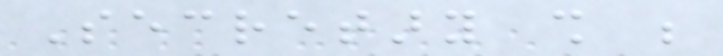Secretary shall be
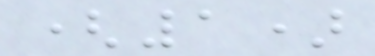(1)
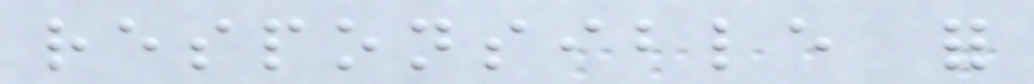responsible for
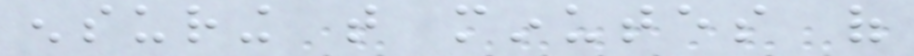ensuring that minutes of
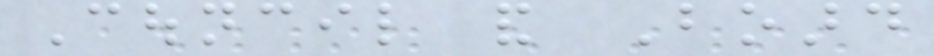Council and Board
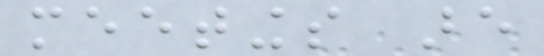meetings are
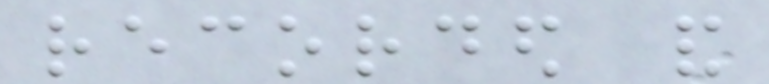recorded and
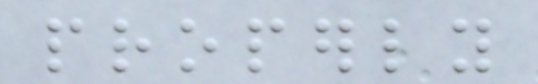properly
